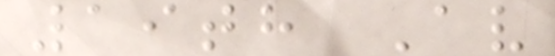19th Av
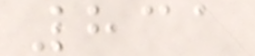831
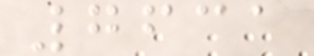7631
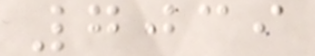7039
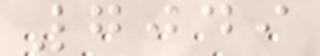7049
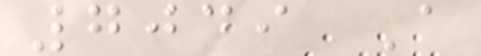7049 A
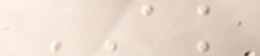AK
